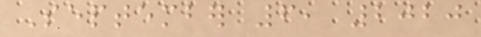September 6, 2020
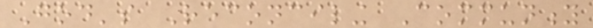God's Reconciling Community
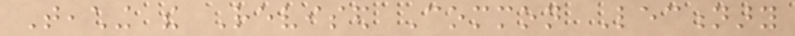Teaching the Revised Common Lectionary
